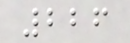226
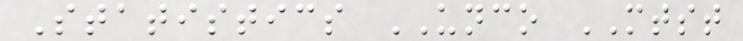Statistics UNCO MTST
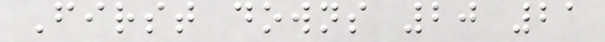First downs 20 21
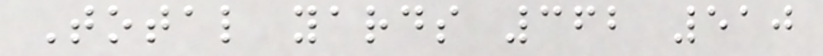Total yards 362 510
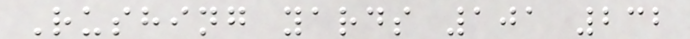Rushing yards 101 232
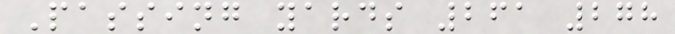Passing yards 261 278
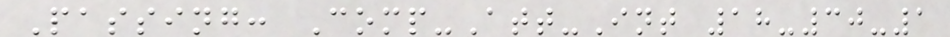Passing: Comp-Att-Int 18-30-1
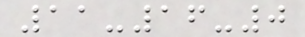11-16-0
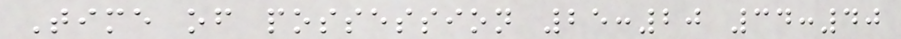Time of possession 25:20 34:40
